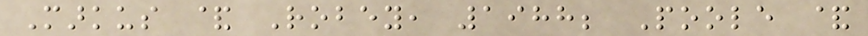Markus & Robey, 1988; Poole &
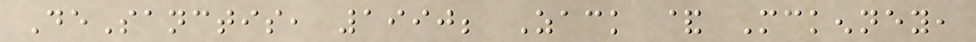DeSanctis, 1990; Zack & Mckenney,
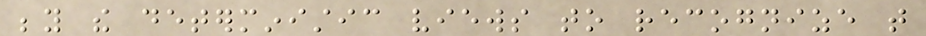beyond the deterministic views to recognize that
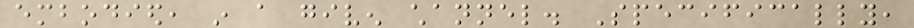embodied, in a given channel. Specifically,
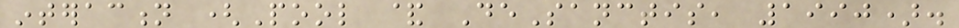interaction (Pool & DeSanctis, 1990).
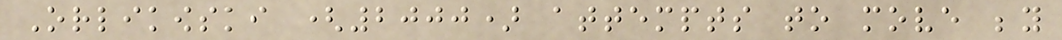Orlikowski (2000) attempts to move beyond
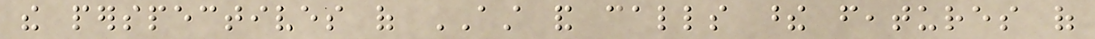the perspectives of AST and calls these features of
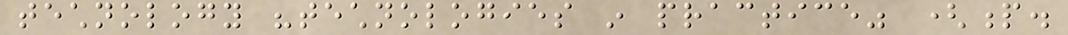technology "technologies in practice" (p.
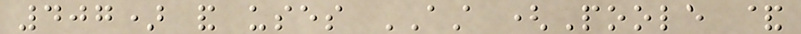407) and uses AST (Poole &
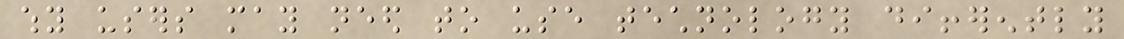why users may need to use technology differently
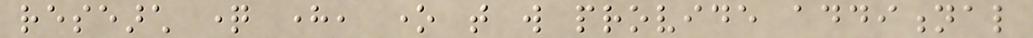research question here, one that will provide additional
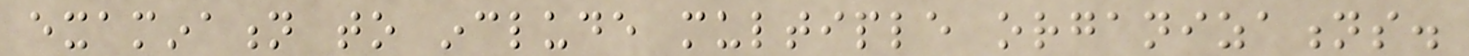examination to include multiple organizations.
